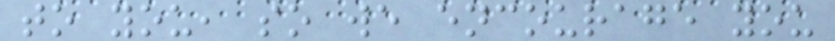to you, so we encourage you
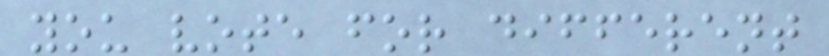you vote for different
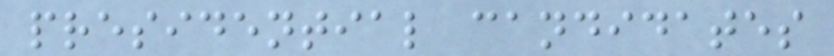presidential candidates
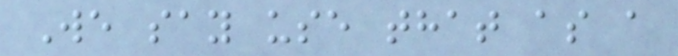We say use that as a
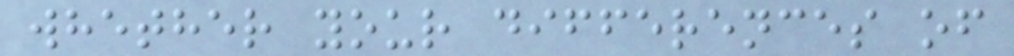whether your differences of
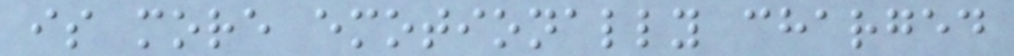is more emotionally charged
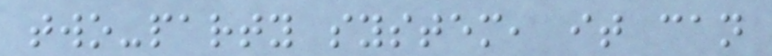two-party system, it can
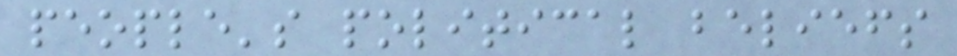people's political beliefs
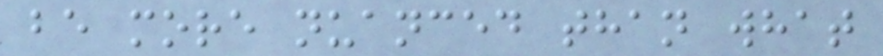be more nuanced than what
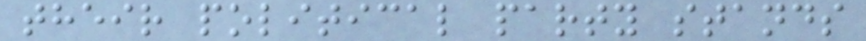their political party stands
